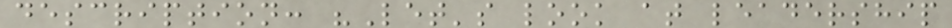description: "Let's look at leadership
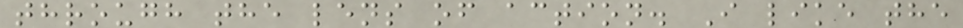through the lens of action. I like the
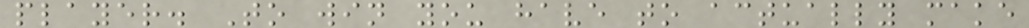player. To win you have to actually make
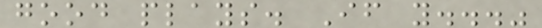good plays. If y..."
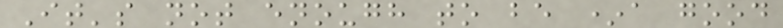It's not enough to be *a good
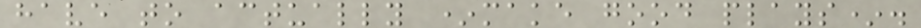have to actually *make good plays*.
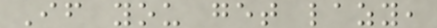If you get lazy,
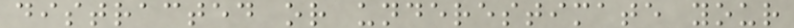distracted or underestimate your
